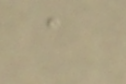a
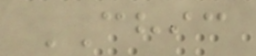CHIC
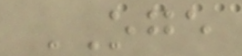OGE
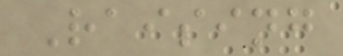Raising
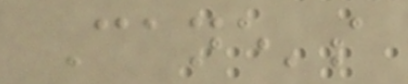Cane's
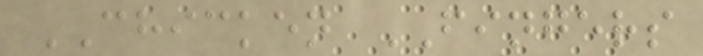CHICKEN FINGERS
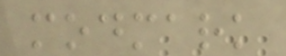modmark
